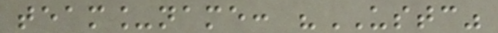team_name: "USTC"
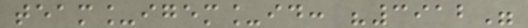team_igem_id: "3912"
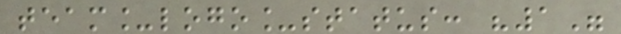team_logo_status: "1"
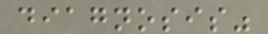diagnosis"
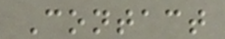Contact
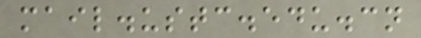mail.ustc.edu.cn
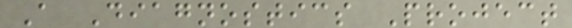A Diagnostics Project
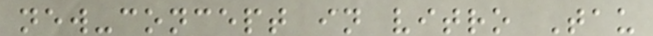new-concept in vitro Tau
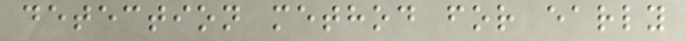detection method for early
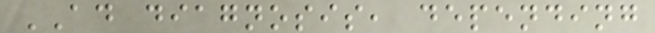AD diagnosis, depending
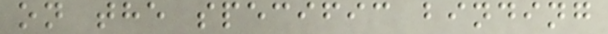on the specific binding
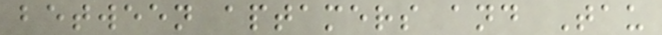between aptamers and Tau
